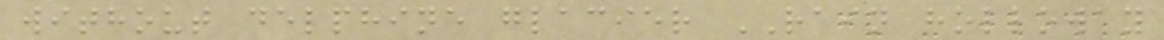without delphine glacier RAIN holloway
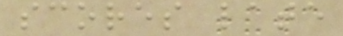scores late
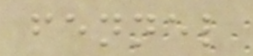fennel
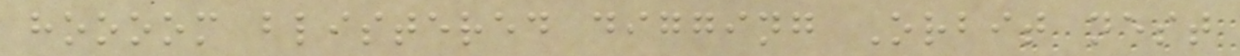hoooom blistered digging Orbit nest
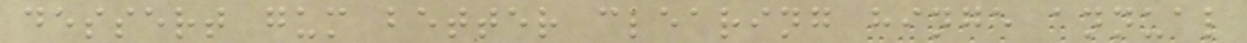dessert gum better clearing hinge annual
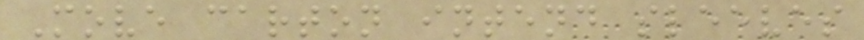Move carton intend sleeves
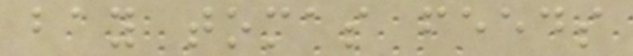bay tomas feeds
